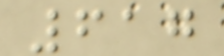617
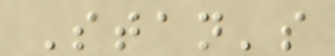Stan's
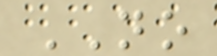NO
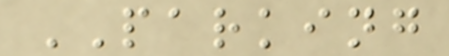PARKING
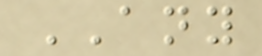ANY
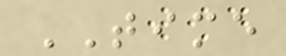TIME
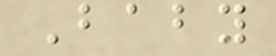Baby
